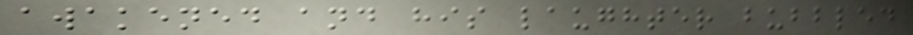awakened and his laughter bubbled
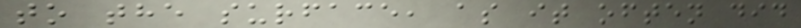to the surface, as it often did
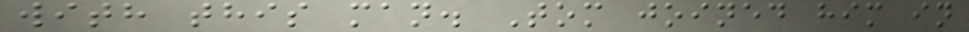with this man. Tom joined him in
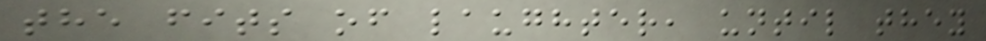the fits of laughter, until they
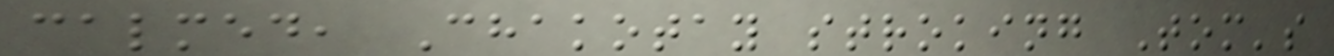calmed, Chakotay stroking Tom's
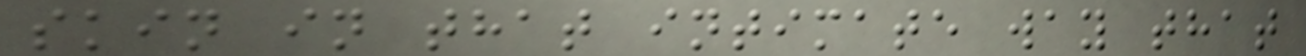skin in that intimate way that
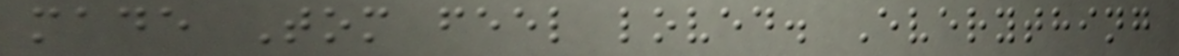made Tom feel loved. Everything
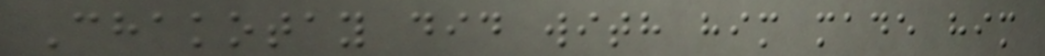Chakotay did with him made him
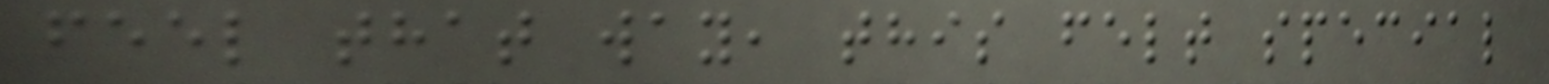feel that way, this felt special
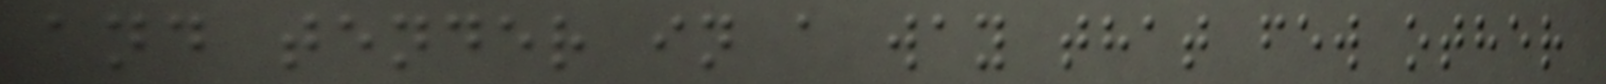and tender in a way that few other
